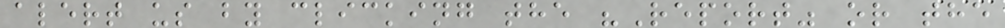alert us by clicking the "Report" or the
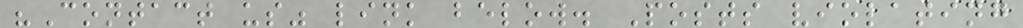"Contact us" link below. Posts violating
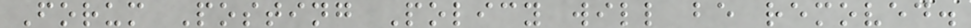Forum Posting Policy will be removed.
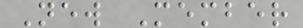New Member
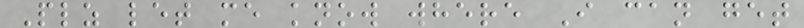Plz let me know where I can get
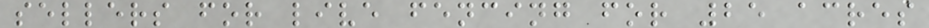sellers for live fencing for 25 acres
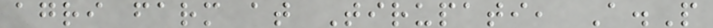agri farm at Tirupati, A.P
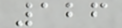126
